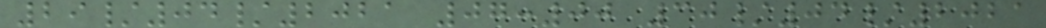29/04/2021 07:00 30/04/2021
